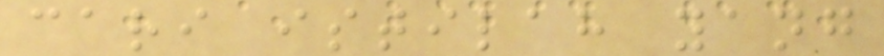cari istilah yang
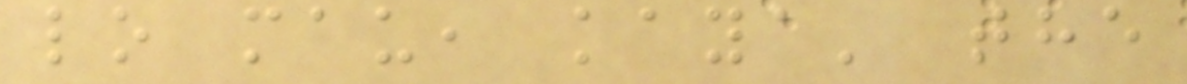lo mau, kaya' the
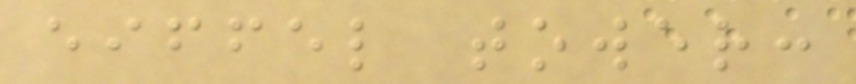eiffel tower:
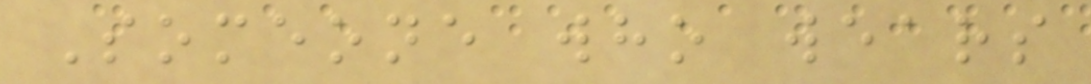Someone who wears
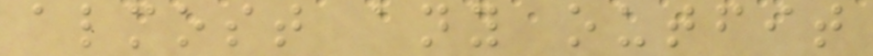almost any outfit
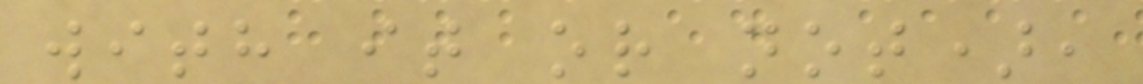with it or not),
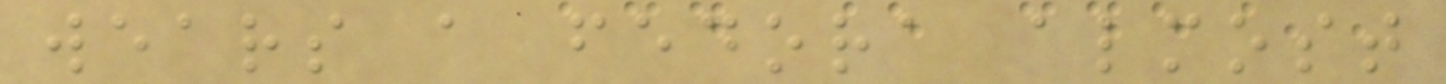wears a fedora almost
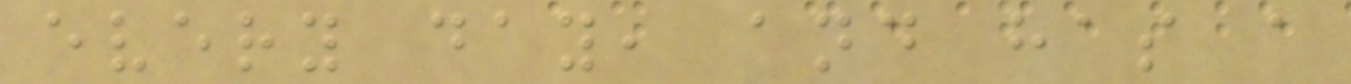every day, and has a
